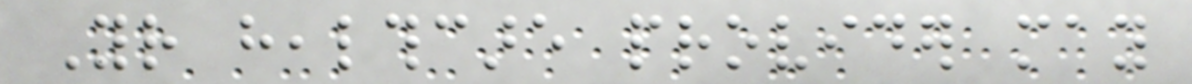Your healthcare provider may
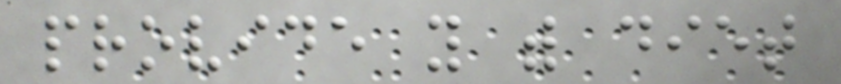provide you with diet
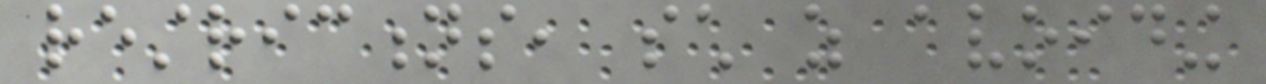restrictions, such as avoiding
